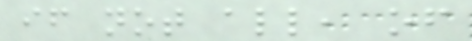if not all, of
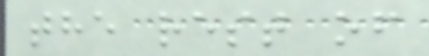the rest of
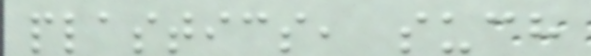plastics, such
